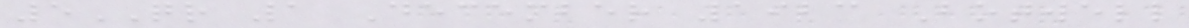5QR 1 December 1923 Botwell
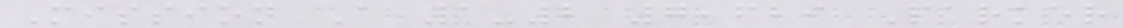Mission A 1-2 7,629 Parker
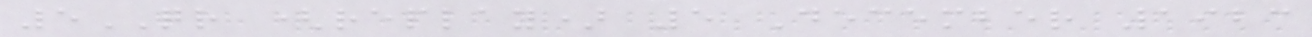5QR (replay) 5 December 1923
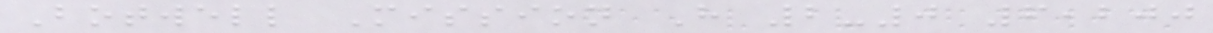Botwell Mission H 2-0 6,200
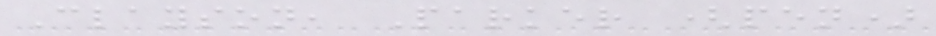Clayson, Parker (pen)
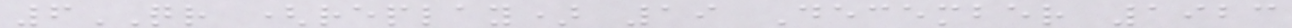6QR (replay) 19 December 1923
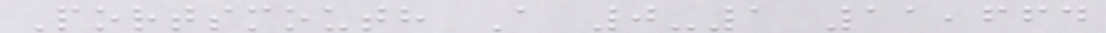Portsmouth A 0-1 11,664
